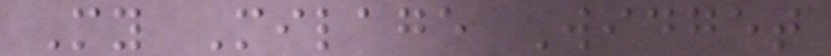My Milage Widget
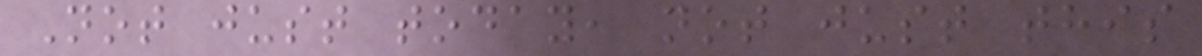Not just today, not just this
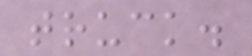truck.
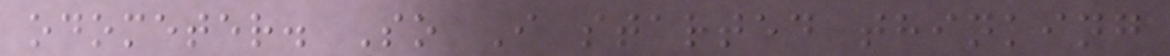odometer. So I started thinking
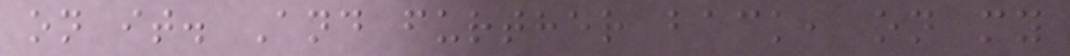on it. And further back, on my
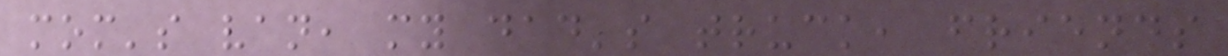mom's van, my dad's truck, friends
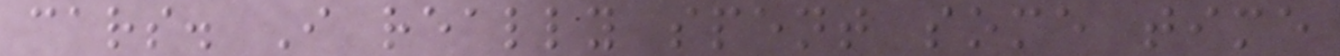cars. I really spent some time
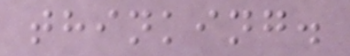thinking.
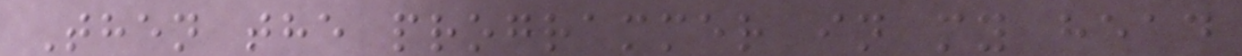Then the programmer in my head
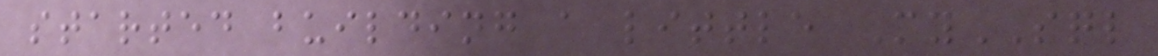started building a little MySQL
